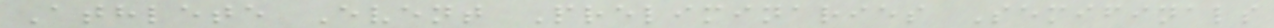Athlete Event Preliminaries Semifinals
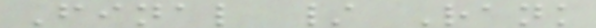Final / Rank
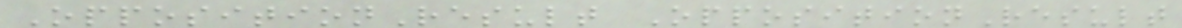OppositionResult OppositionResult
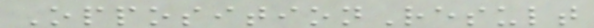OppositionResult
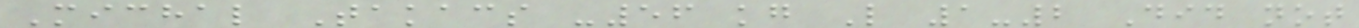Michal Takacs -56 kg L 1-2 Did not
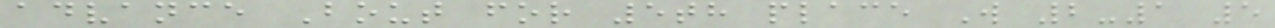advance Bout for 5th place W 2-1 5
